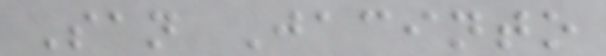San Jacinto
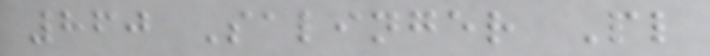860 Salinger Pl
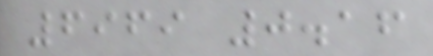6969 0.16
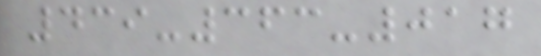439-363-017
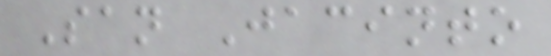San Jacinto
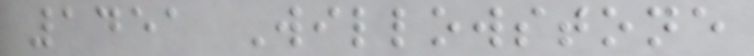1451 Willowstone
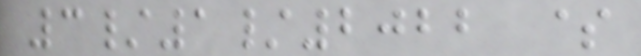3/1/2022 $
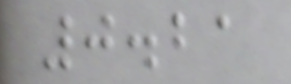0.21
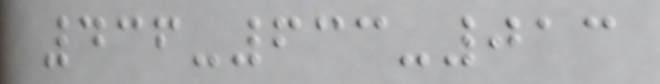436-633-013
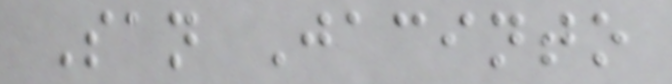San Jacinto
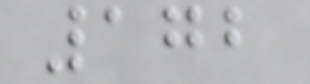172
